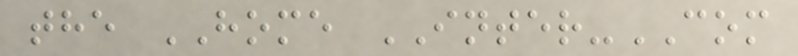the HOME INTER-COM
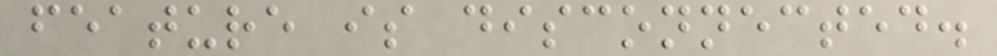feature is disconnected.
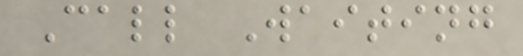Call Waiting
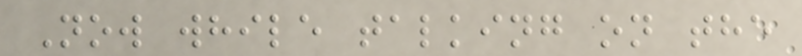Now while talking on the
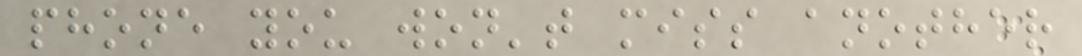phone you won't miss another
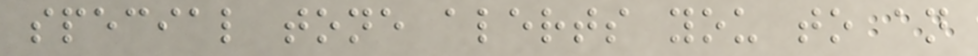special tone alerts you to an
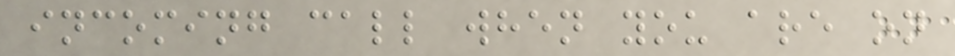incoming call when you are on
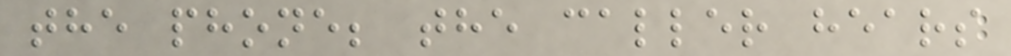the phone; the caller hears
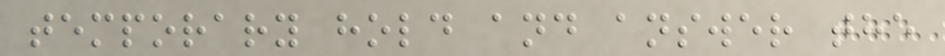temporary hold and answer the
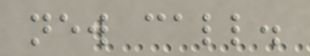new call.
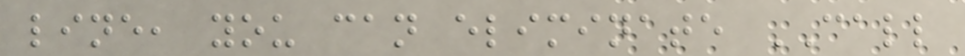line, you can eliminate CALL
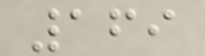169
